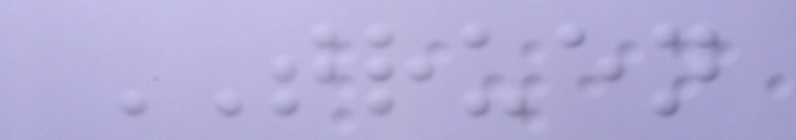TRUEN
